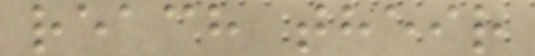reach their
